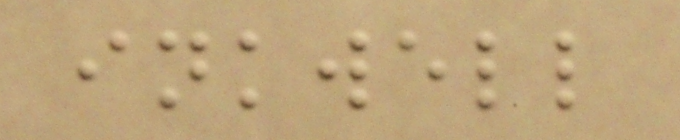inkwell
